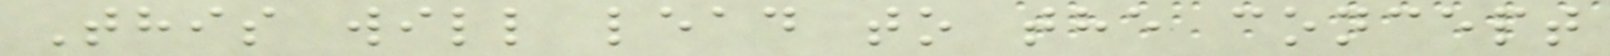This will lead to the concept
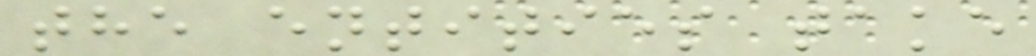the entities take
